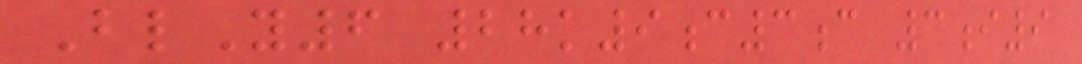BlY6 28k9c3c 3i9
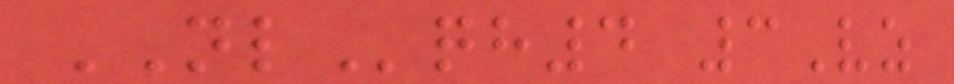NLqh4 3Vz
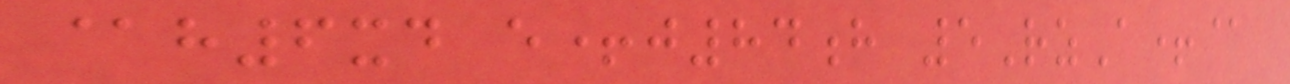@h6xd e+j84h 5RzA+@
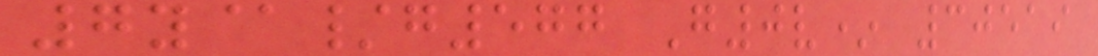7y@/g577 G0v* 30519
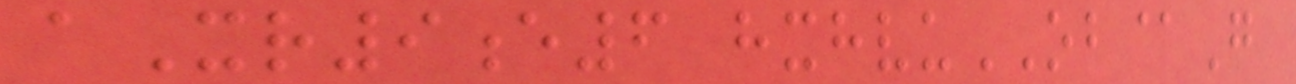aXr9e6 hxhvuOB@G
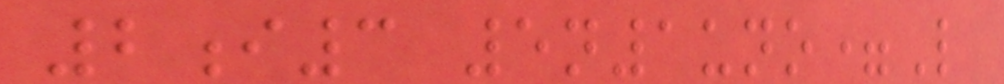2i3 5n1uno=L
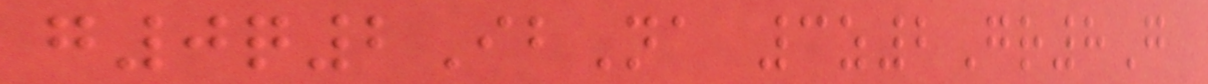g0q2IbNa 3z2Gr8G
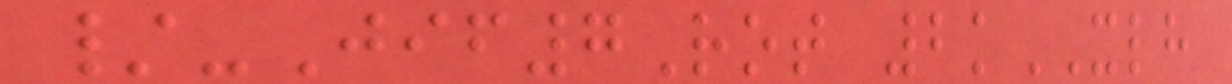/-Jif7Rot 2kXLH
